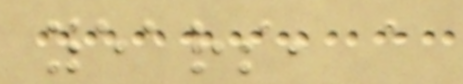years, a
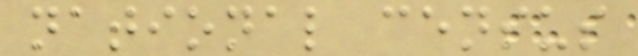national census
